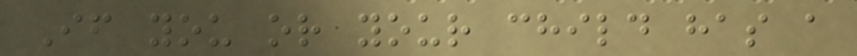If you or your child has a
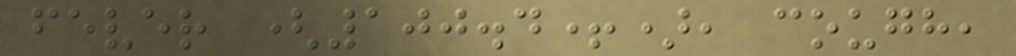fever (100.4+), cough,
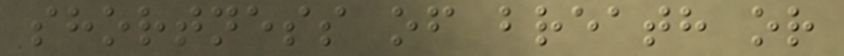shortness of breath or
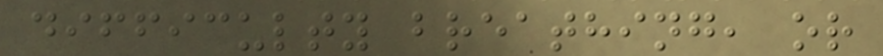difficulty breathing, or
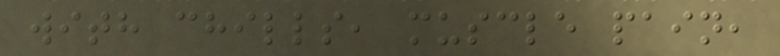with chills, muscle pain,
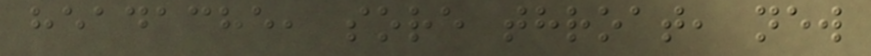headache, sore throat, new
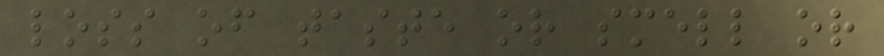loss of taste or smell or
